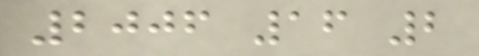2006 16 2
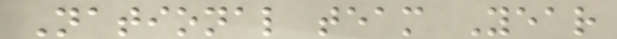National team Year
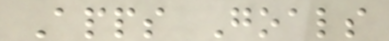Apps Goals
